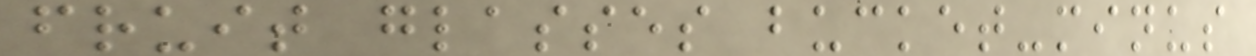fruit glasses bucket-minus
